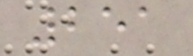251
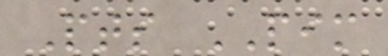Pts PIM
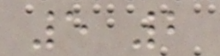5 2
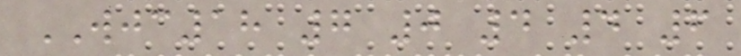WJC18 7 0 4 4 6
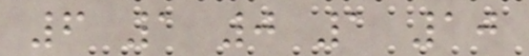6 1 0 1 10
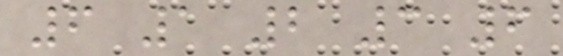6 1 2 3 6
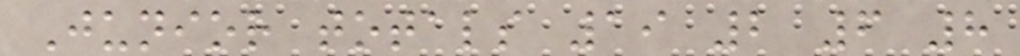Junior totals 19 2 6 8
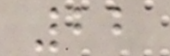22
